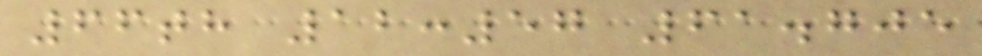66th 12:57 61.705
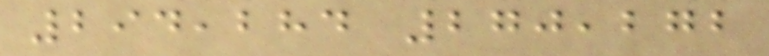294,284 270,272
